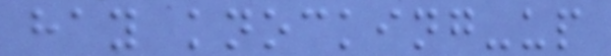hay knocking-up
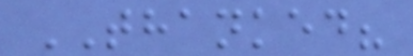THANKED?
